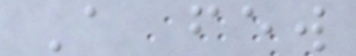A few
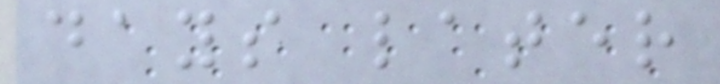days later
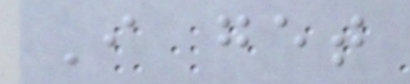I get
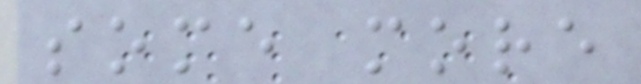some more
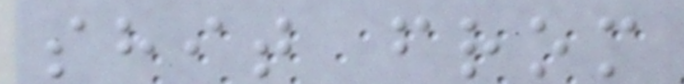shit from
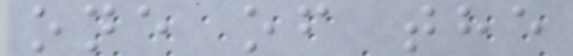one of the
